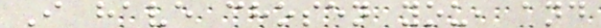I have chosen you, and
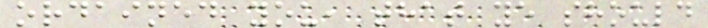ordained you, that ye should
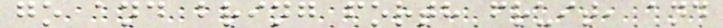go and bring forth fruit, and
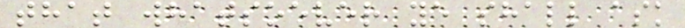that whatsoever ye shall ask
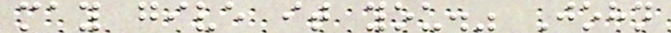may give it you." John
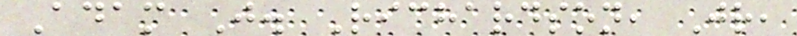Adam J. Richardson, Jr,
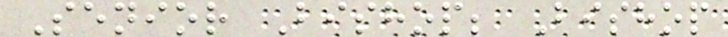Senior Bishop; Bishop
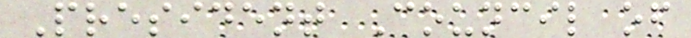President Council of
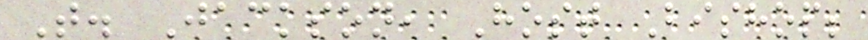T. Jackson, Host Bishop;
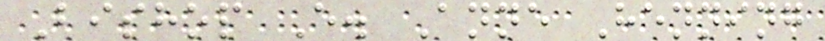Bishop E. Anne Henning
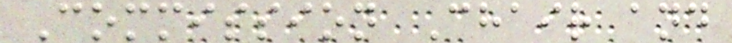Commission Chair and
